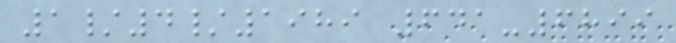1/4/1989 641-6899
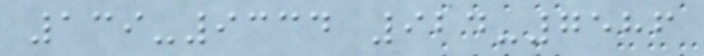139-9334 924-7586
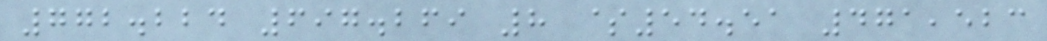772.224 697.269 8 $54.51 471,523
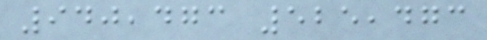940,473 525,473
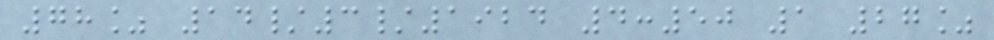78% 14/3/1924 4:50 1 27%
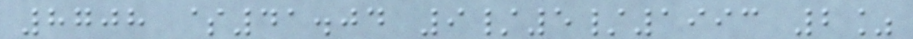8708 $41.04 9/5/1993 2%
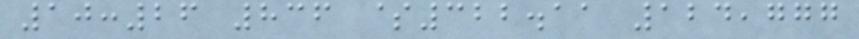10:26 836 $322.11 124,777
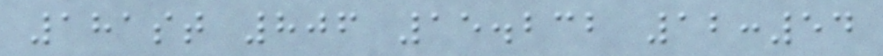181st 806 15.232 12:54
